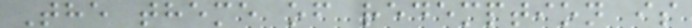The theme of redemption is
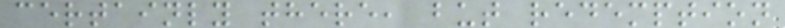certainly there, but redemption
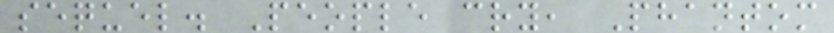sequel. People cry, Phantom
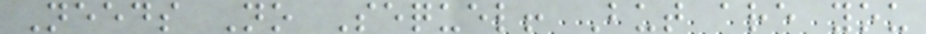Needs No Sequel! But are you
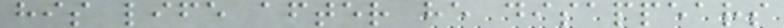his life after he disappears
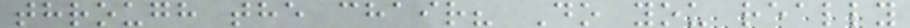through the chair? Do you really
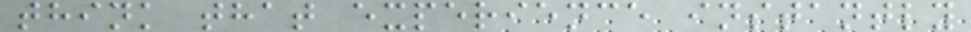think that experience instantly
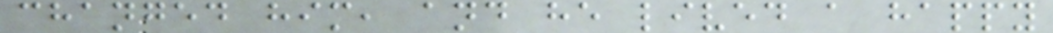changed him, and he lived a happy
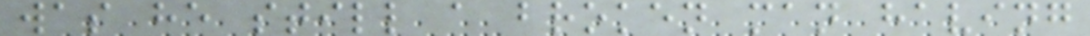was he still a broken man having
